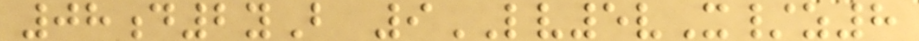08d2yB 9LV5vX/z8
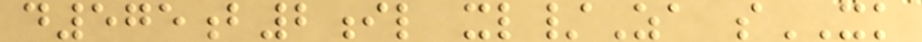d575b2il xl/Za sXK
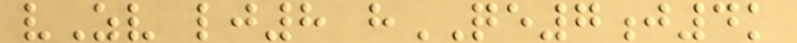vZv lj8 hQE7j4k
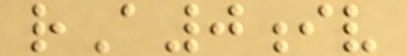rA0iv
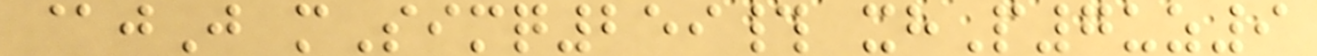@jJ mSimq259# xhP7uz9
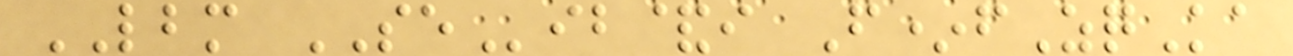LBM SEib&i F*fZqKa
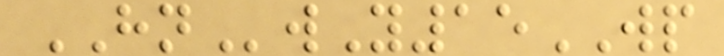HNwY15WP
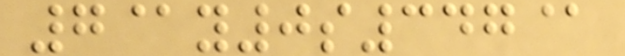7@y0s347@
